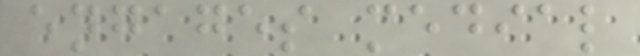engages medial
